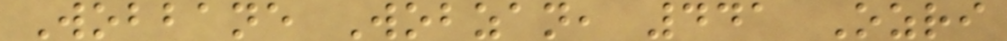Wobbane Wobzan, 441 Ozri
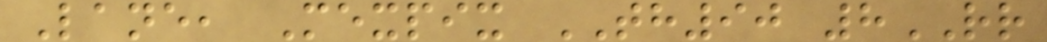Lane, Mexpix TH90 8RR
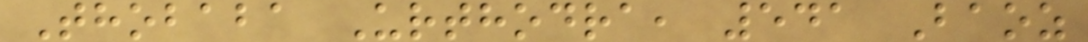Thobaba Urthodra, 541 Baoz
